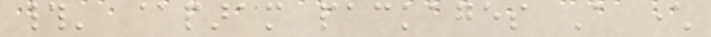#' @param packages A character
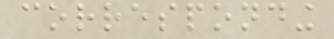corresponding
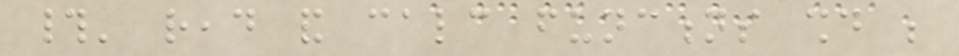#' read and calc functions should be
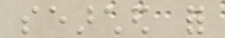searched for
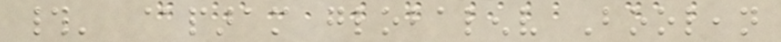#' @param globalenv Boolean
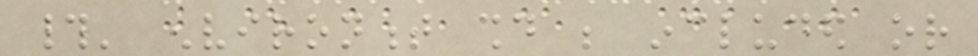#' environment should be included or
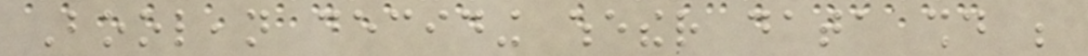Boolean deciding whether data should be
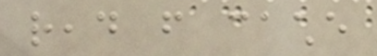read from cache
